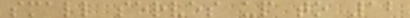small serves up to 12
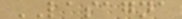LASAGNA
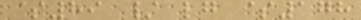$89 / lg $178
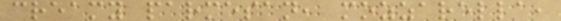creamy parmesan, mozzarella,
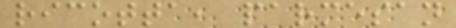ricotta, parmesan
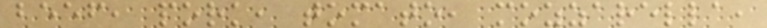beef, pork, tomato, mozzarella,
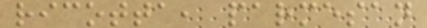ricotta, parmesan
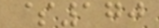$170
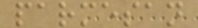parmesan
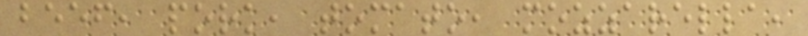beef, pork, tomato, mozzarella,
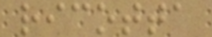ricotta
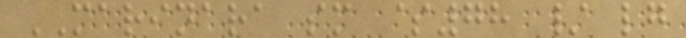MARINARA sm $78 / lg
